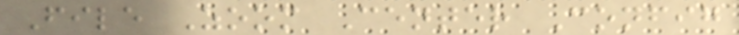File Zoom Center Config
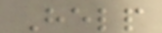Help
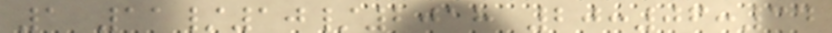1 11/10/2018 20:06:34
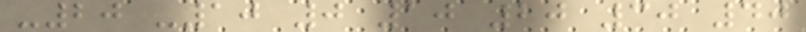-20 -10 0 10 20 30 40
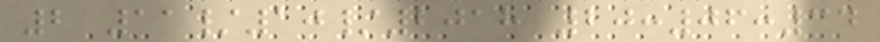2 11/10/2018 20:06:34
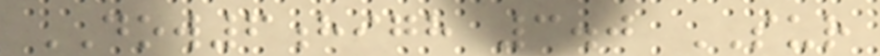DOW6high 3.0 SUR
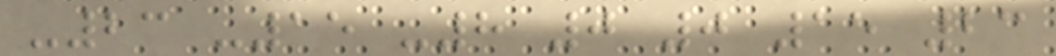-23 -15 -8 0 0 15 23
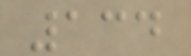134
